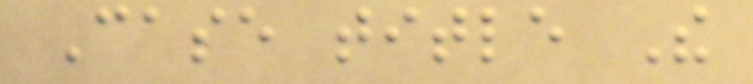Case title The
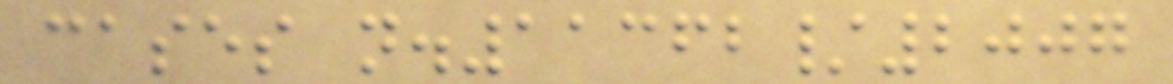cases n.11362/2007
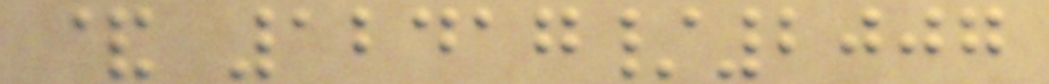& 12417/2007
